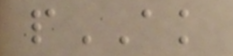pAK
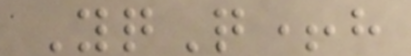YqQ+h
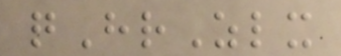qHrZlx
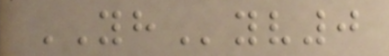YHyv0
